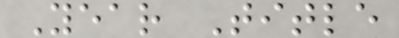Year Title
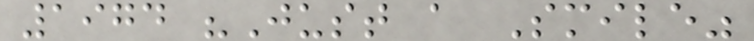1974 "Just a Smile"
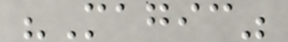"Magic"
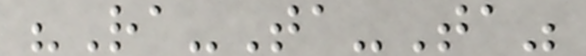"Ra-Ta-Ta"
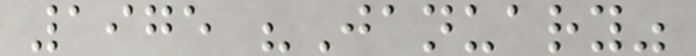1975 "January"
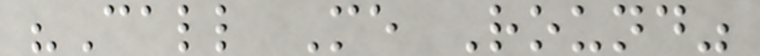"Call Me Round"
